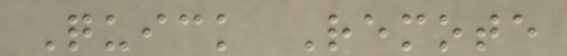Quick Remote
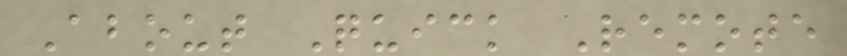About Quick Remote
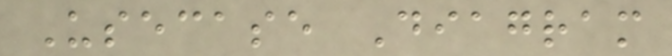Usecase Diagram
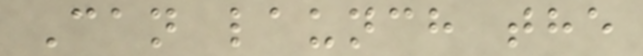Can launch the
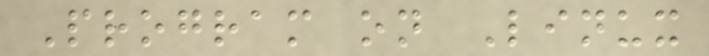Program on Linux
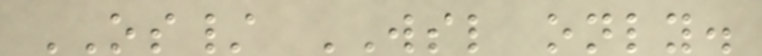OS/ WSL only.
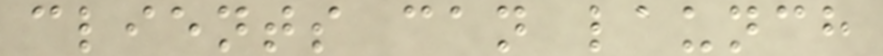clients can launch
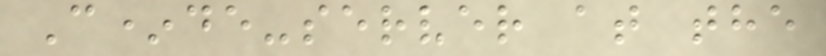C*de-server at the
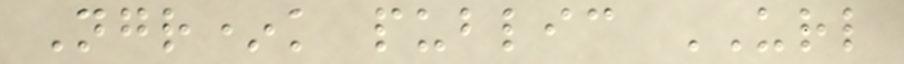Ngr*k public URL
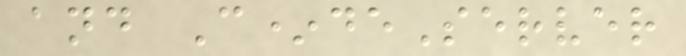and C*deServer
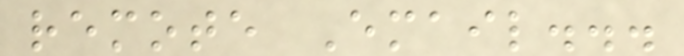remote Email...
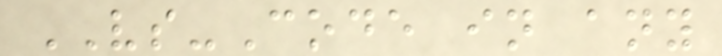VS-Code in any
